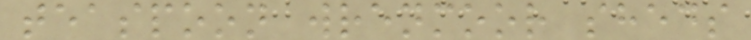teaspoon wrenmoor sheds
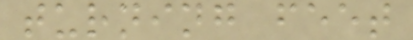turning feet
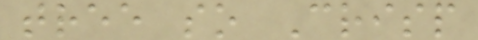tree so Crisp
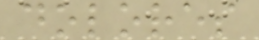dolores
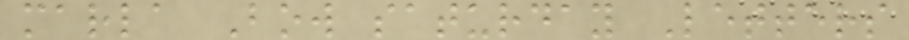marla Bow saturday Letters
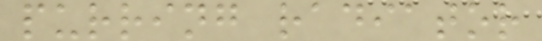purring radiator
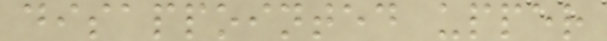disappointed upper
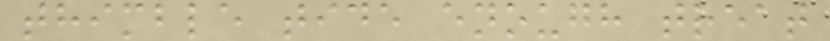thimble tide enough treat
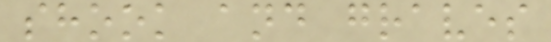shook and graves
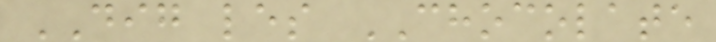DIG les CHOCOLATE
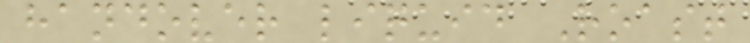handover liquid Roast
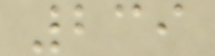239
